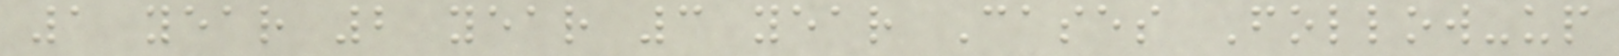1 year 2 year 3 year Cases Follow-up
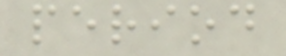period
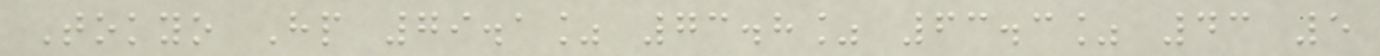Tokyo Hp 79.1% 73.8% 63.3% 43 5
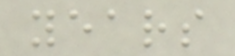years
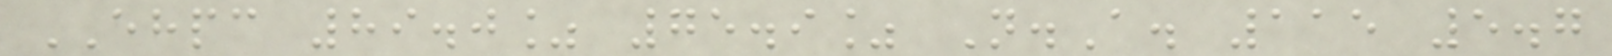EHPC 89.0% 75.9% N.A. 115 5.7
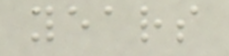years
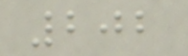202
